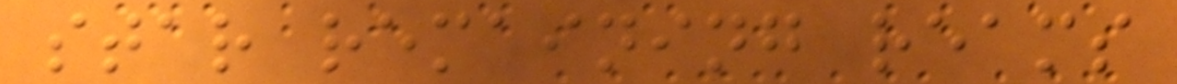star remaining reams
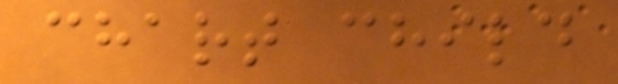chart child
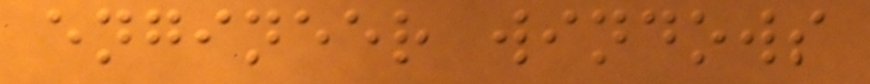engineer windows
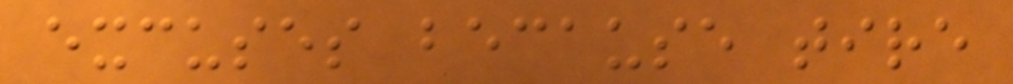excuses because tire
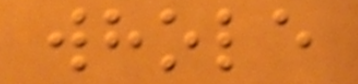whole
